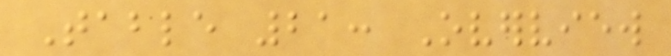Table 21: Overview
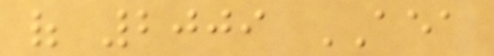of 2009 AEA
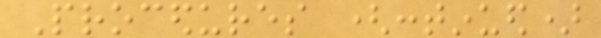Procedures (continued)
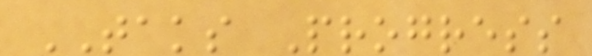TAKS Progress
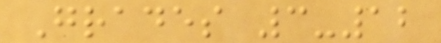Grades 3-12
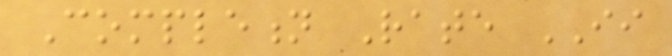Completion Rate II
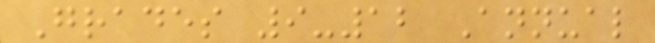Grades 9-12 Annual
